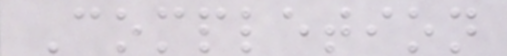Completion
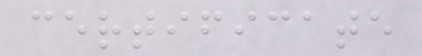certificate
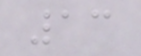13
